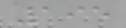195
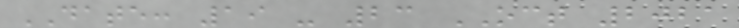DATE: 19 - 23 OCT 2021
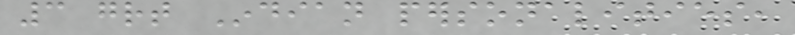3 great Indian personalities,
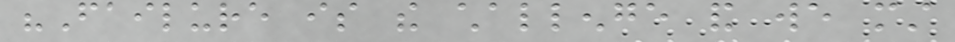"Failure is the challenge and we must
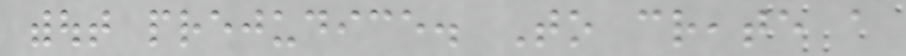without prejudice. To create a
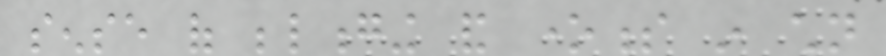sense of belonging and oneness in children
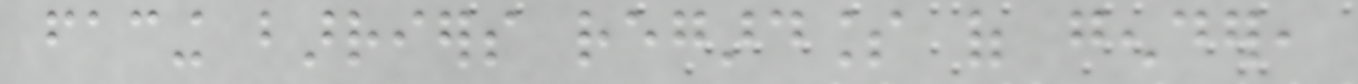facing barriers regardless of gender,
